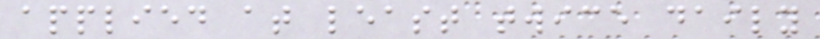applied at least twice daily
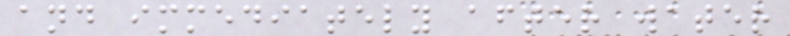and immediately after water
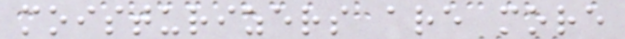moisturizers are more
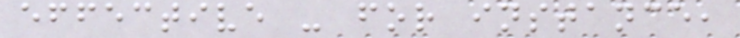effective - for instance,
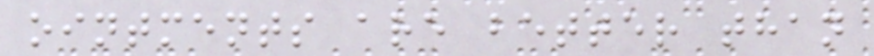ointments are better than
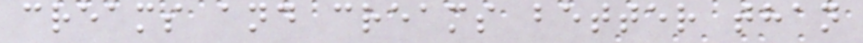creams and creams better than
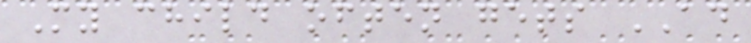My child often gets AD
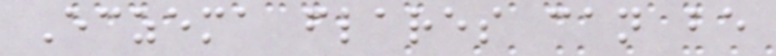Eczema flares can be
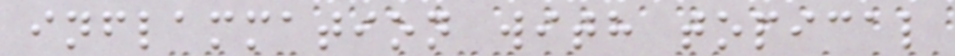inflammation with topical
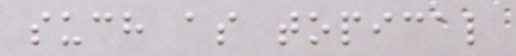such as topical
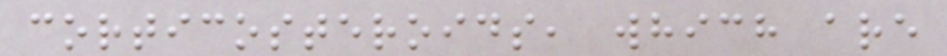corticosteroids, which are
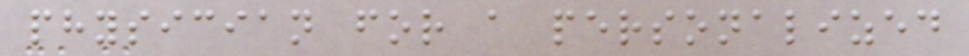physician for a personalized
